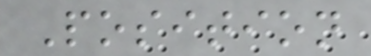Position
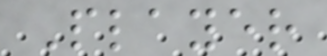Player
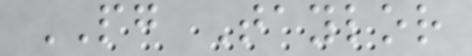PG Taylor
